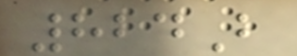824B
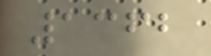1362
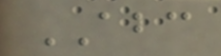ABC
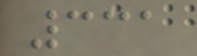331
